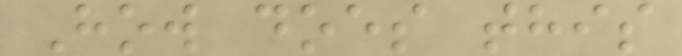How does this
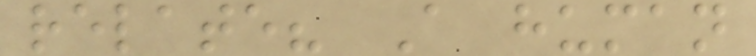relate? A human
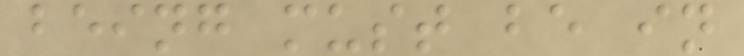being must be in
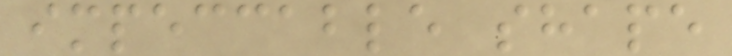impeccable shape
